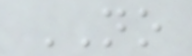NO
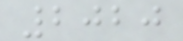2020
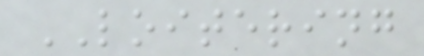LOITERING
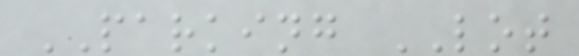PARKING LOT
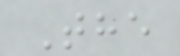The
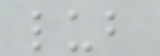lub
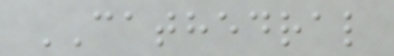CATHEDRAL
